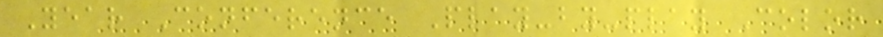Year Conference Play-by-play Color
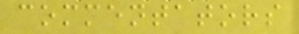commentators
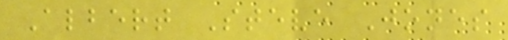Albert Steve Jones
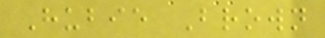Hubie Brown
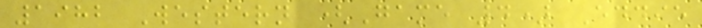1982 Western (Game 4) Eddie
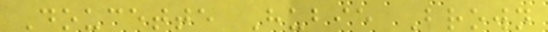Doucette Hubie Brown
